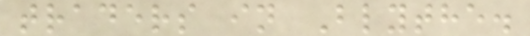traders in Blythe.
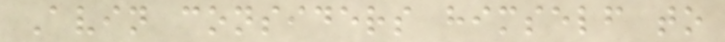Avin considers himself to
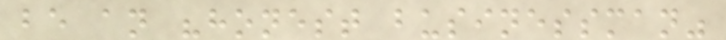be an "honest businessman"
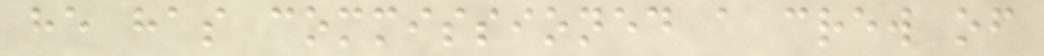he has commissioned a crew of
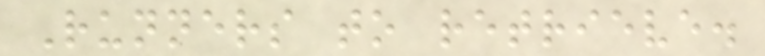Runners to retrieve.
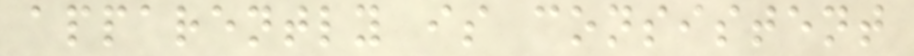apparently is consistent
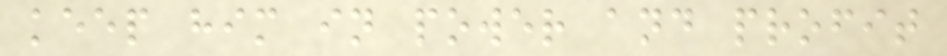keep him in power and profit
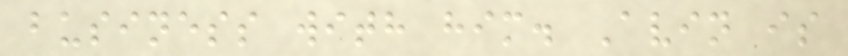business with him. Avin is
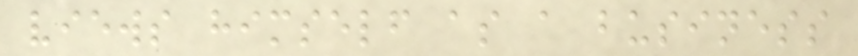views himself as a business
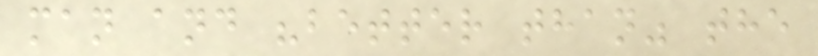man and "better than" the
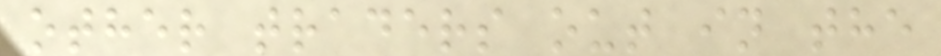other traders out in the
